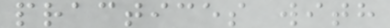practices with
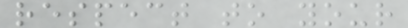respect to your
